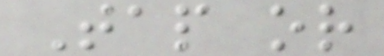Tap or
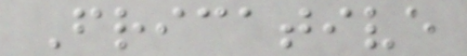Fricative
